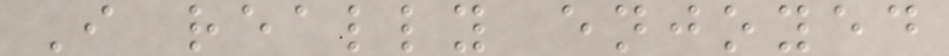I really enjoyed
